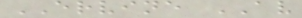ERVINE AV
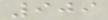909
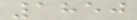1850
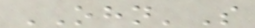OHN'S
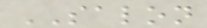SALON
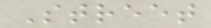Street
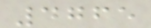4765
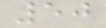50
